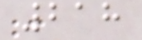218
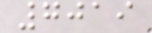7019
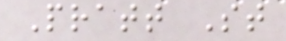Pratt St
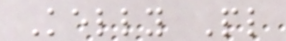Kelly Pl
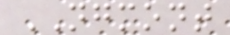NGMONT
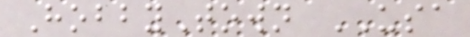HobbyTown USA
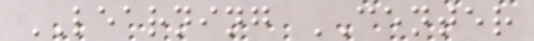LEARNING CENTER
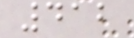412
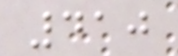410
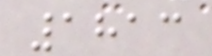1813
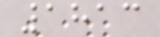1813
